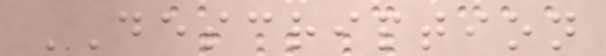DESCRIPTION
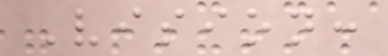Vision:
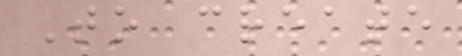To create
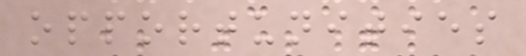opportunities
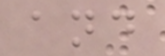and
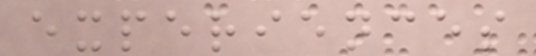experiences
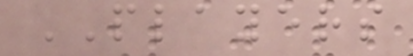PLAYERS
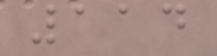114
